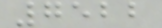7522
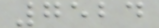7524
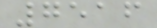7516
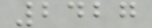2427
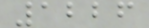1226
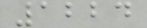1224
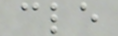cle
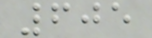605
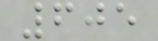605
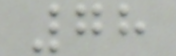78
